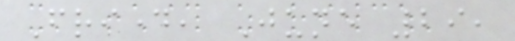Friday, June 29,
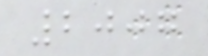2007
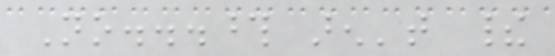No...those aren't their
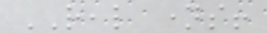REAL names!
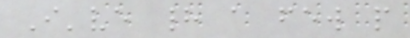I've had a few people
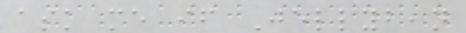ask me if Jellybean
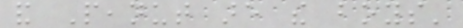and Peanut are the boys'
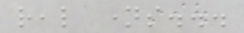real names...
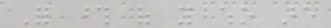For those of you who are
